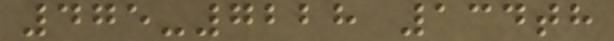475-7228 134th
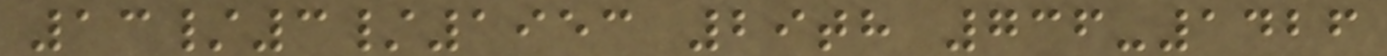13/3/1953 29th 736-1426
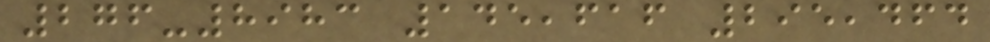276-8983 145,616 295,464
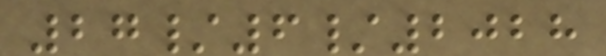27/6/2028
